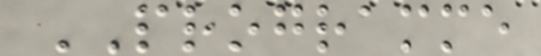PROGRAMME
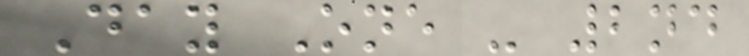Day One - 2nd
